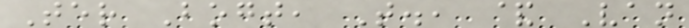Ter Bogt, T., & Van
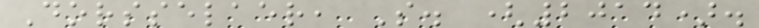Dorsselaer, S. (2014).
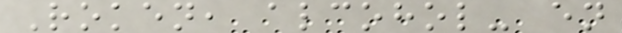Roken, alcohol- en
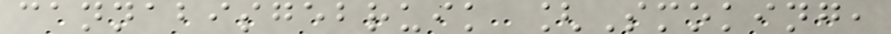cannabisgebruik [Smoking,
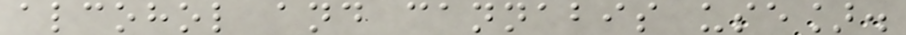alcohol and cannabis use].
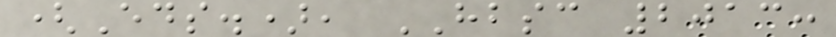(Eds.), HBSC 2013:
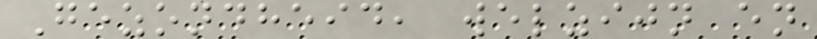Gezondheid, welzijn en
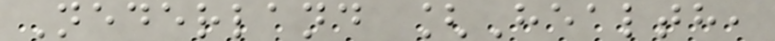Nederland [Health,
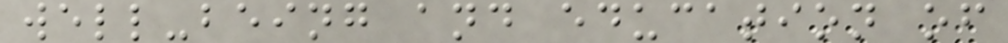well-being and education of
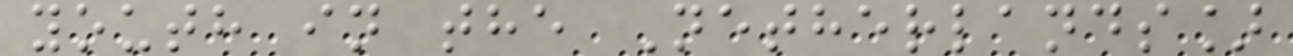youth in the Netherlands]
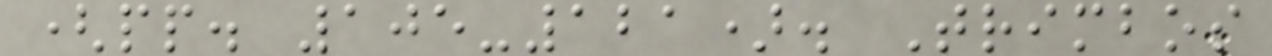(pp. 105-121). Trimbos
